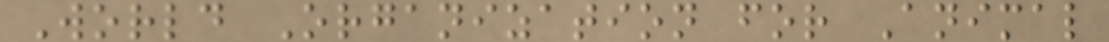World Organization for Animal
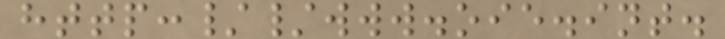http://www.oie.int.
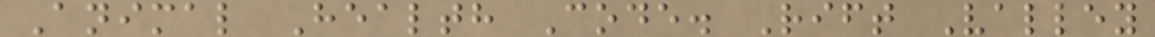Animal Health Code. Rift Valley
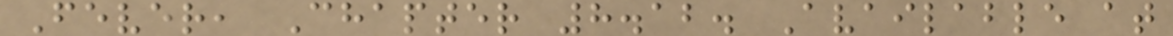Fever, Chapter 8.12. Available at
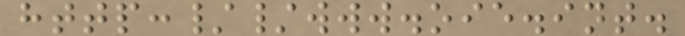http://www.oie.int.
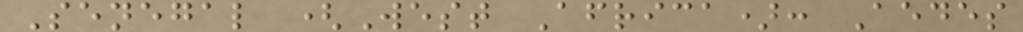Senegal (West Africa): Aedes
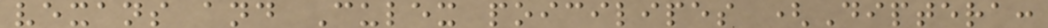vexans and Culex poicilipes (Diptera:
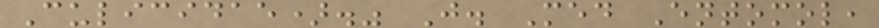Culicidae)." J. Med Entomol,
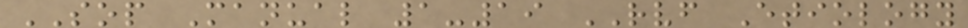SOP Manual 1-19 RVF Etiology
